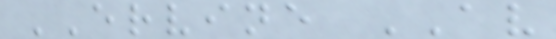ERVINE AV
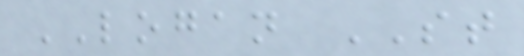LOGAN ST
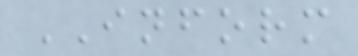INFORM
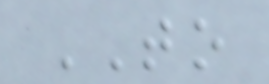TO
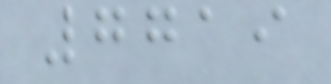7719
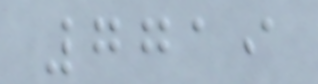7719
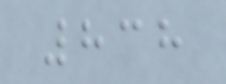838
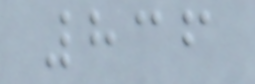836
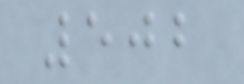502
